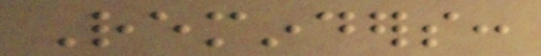Reminders:
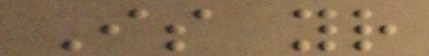Is your
